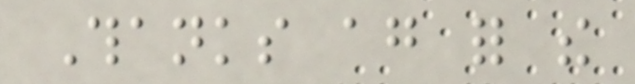Thanks again for the
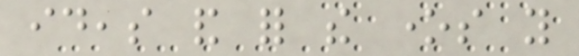ideas and for the ones you
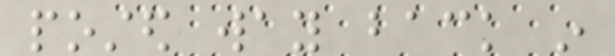posted way back in
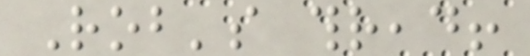Rob's thread!
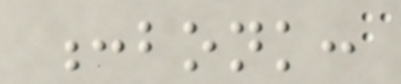:bonk:
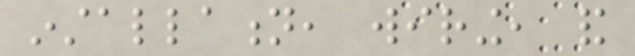installation, wiring, and
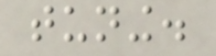tuning.
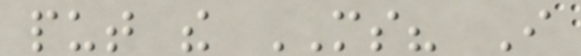put the MS? I
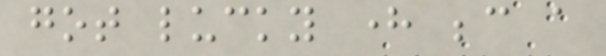got lucky here because a
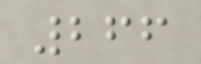266
